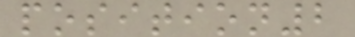position2
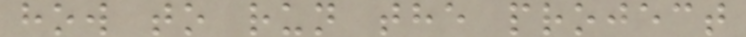how to run the project
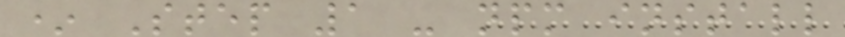* Step 1 - npm install
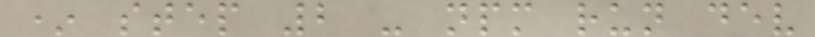* step 2 - npm run dev
